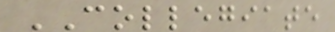COLLEGIATE
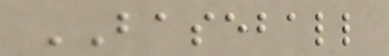BASEBALL
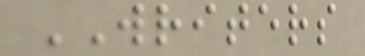WRITERS
